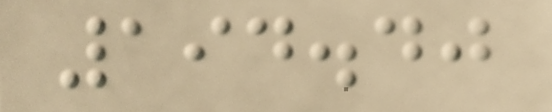194.40
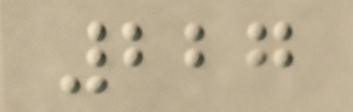227
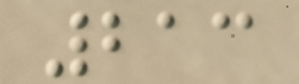213
